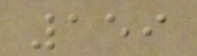159
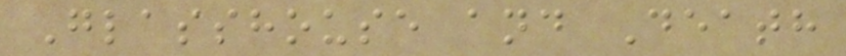Glasshouse and Death
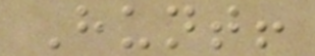Hunt!
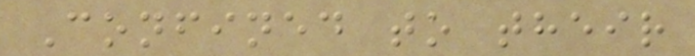Confined to their
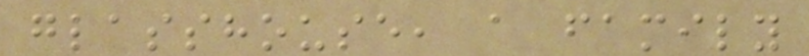glasshouse, a family
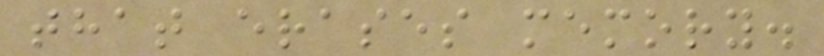that erases memory.
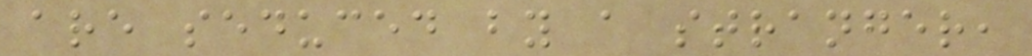are seduced by a stranger,
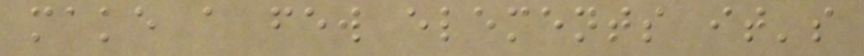make a few elements it's
